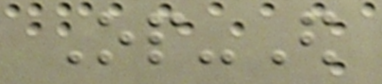Op-Ed
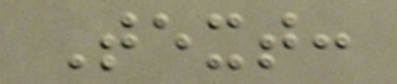Text:
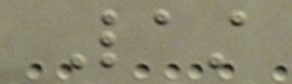Last
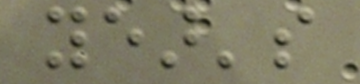year's
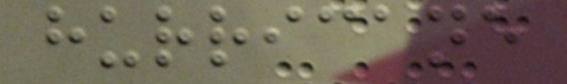hurricane
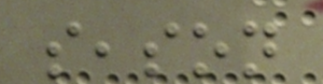season
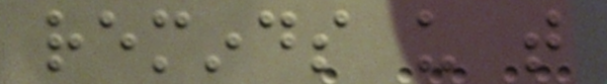reminds us that
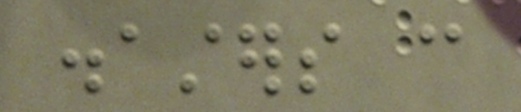disasters can
